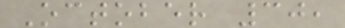October 30,
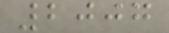2007
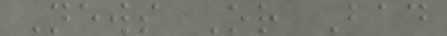News Or Bad
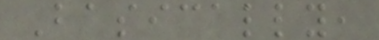Basically,
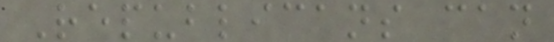Republicans can
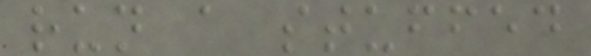run a stuffed
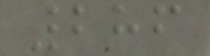286
